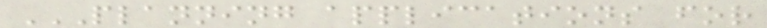PLANNING APPLICATIONS FOR
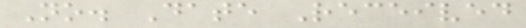No. Date Received
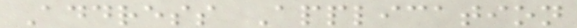Address Application
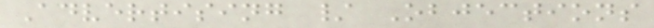Advertising / Objections
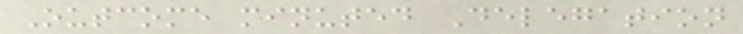Outcome minuted Delegation
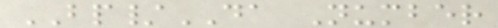BP/DA Number
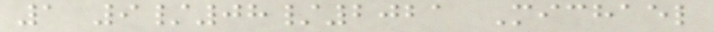1 9/08/2021 Michael
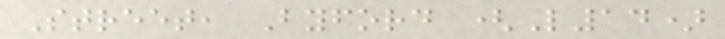Street, Byford (L14)
